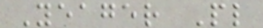Yeager Pl
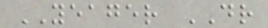YEAGER DR
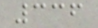336
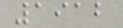1912
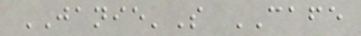JANIE'S CAFE
